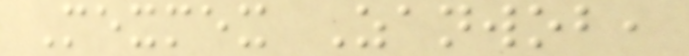Mexmex Zanwob,
